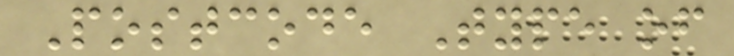Postcode Type of
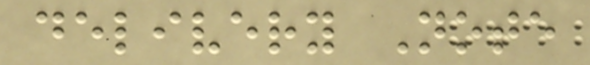delivery Note
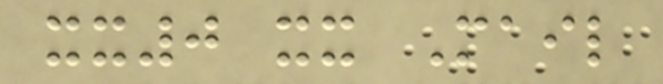xx0 xx Mail
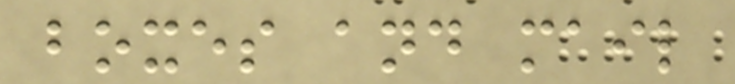boxes and mail
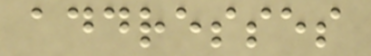addresses
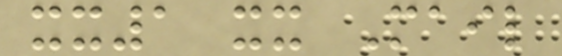xx1 xx Mail
